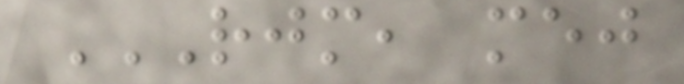RJM, MEJ
